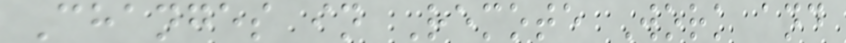Changes in Remote Work and
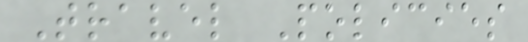Travel Policies
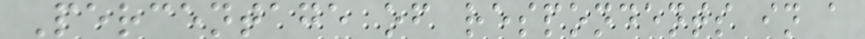Percentage of respondents in a
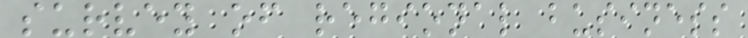survey of regional business
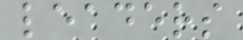leaders
